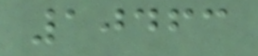10463
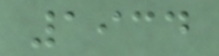1934
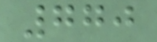770
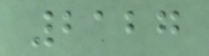2127
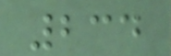234
